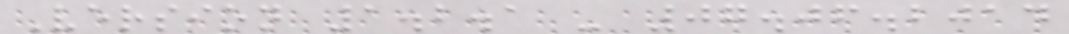Version 1.2.1 - 07.06.2014
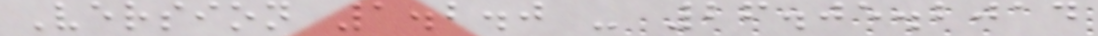Version 1.2.0 - 26.05.2014
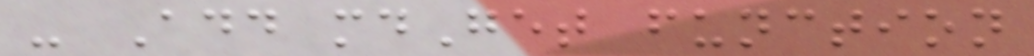- Add mdGet function
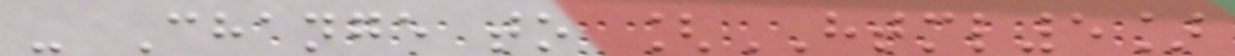- Change to [HTML5]
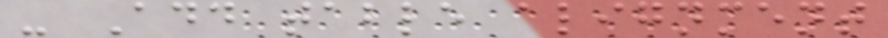- Add table alignment
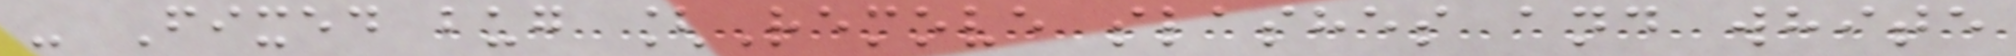- Fixed bug [Remove slashes and white
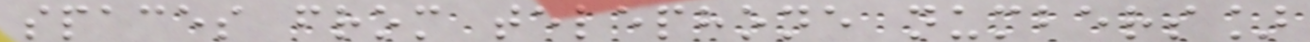spaces from telephone numbers]
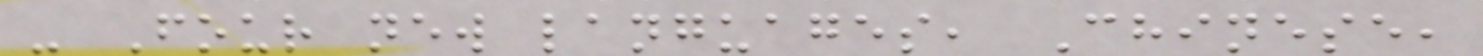- Four new languages, Chinese,
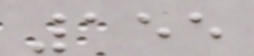155
